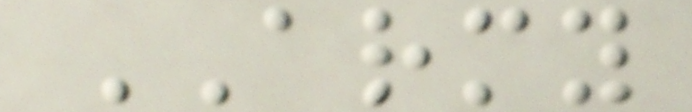ARMY
